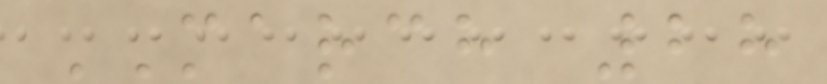MARCH 28
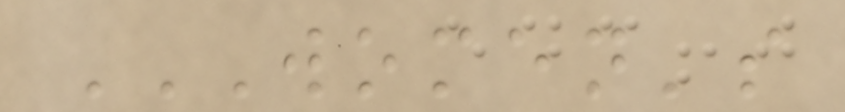WOMEN'S
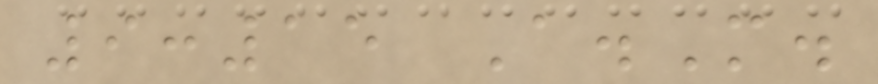9:15 A.M.
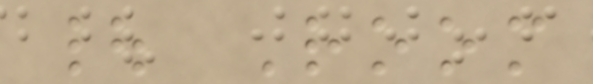| Room
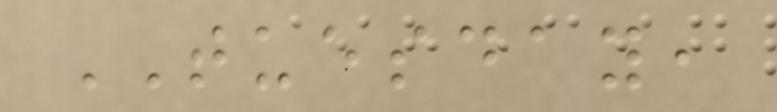TUESDAY,
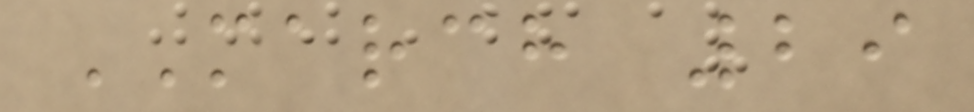MARCH 29
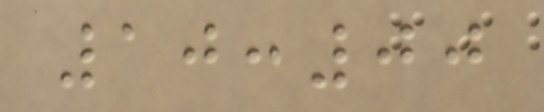10:00
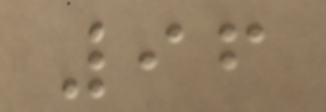96
